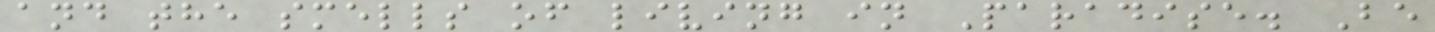and the smells of living in Paradise. Be
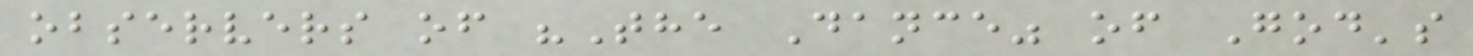observers of "The Dance" of God's
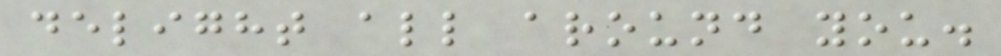delight all around you.
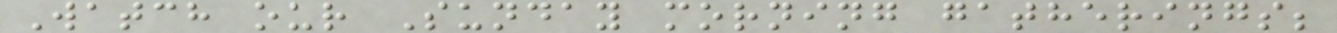Watch our Sunday morning gatherings;
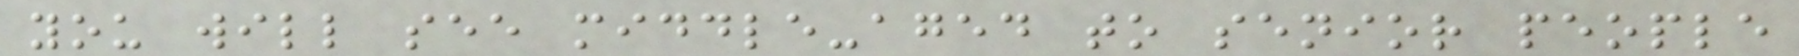you will see middle-aged to senior people
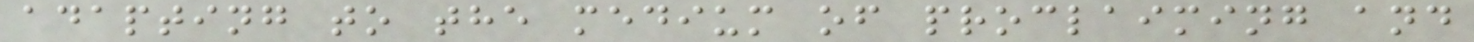adapting to the medium of proclaiming and
